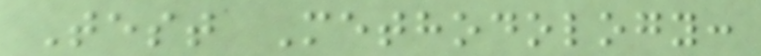Test Methodology:
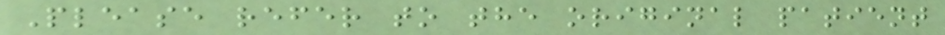Please refer to the original patient
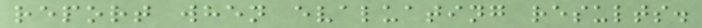report when evaluating results.
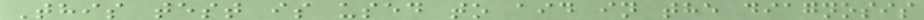This test is used to aid in the diagnosis
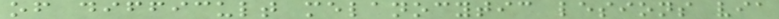of difficult melanocytic lesions via
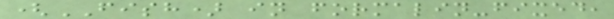(FISH) in formalin-fixed,
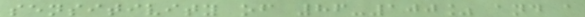sensitivity of 86-100% and a
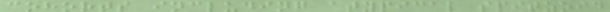cohorts including atypical spitzoid
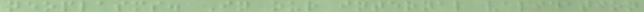neoplasms. In our internal validation
